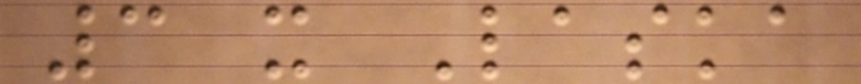3 x Laska
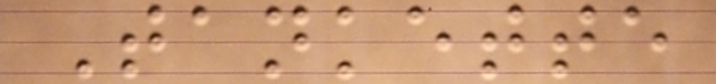Tankette
